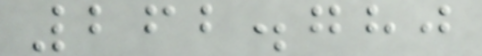262.780
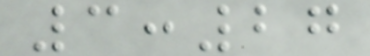3:27
